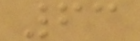63
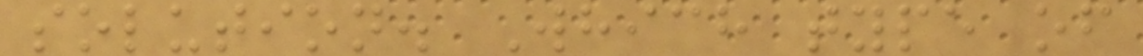solution. Which type of
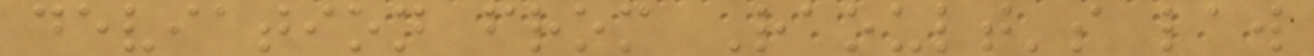deviation from Raoult's law
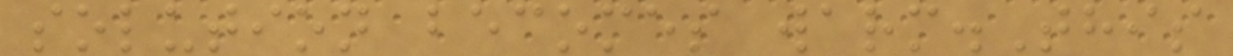solution becomes warm.This
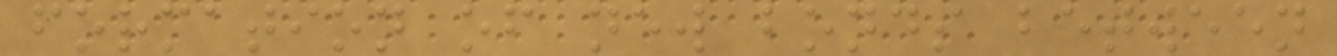formation of new bonds between
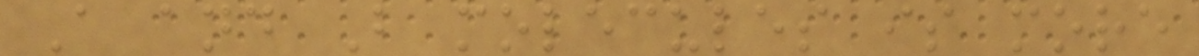A and B molecules is more
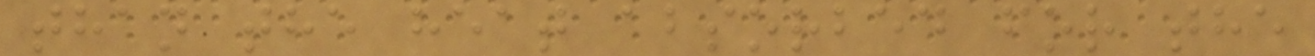than the heat absorbed for the
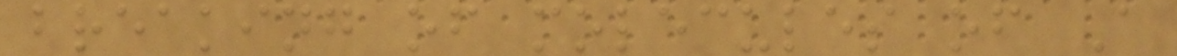breaking of molecules of A
